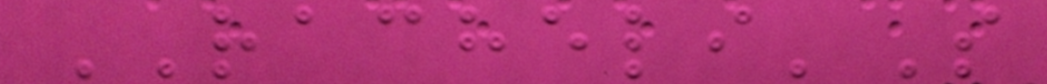RACHELI'S
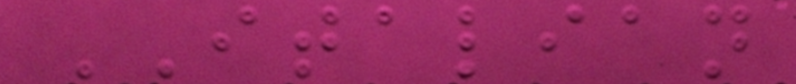ITALIAN
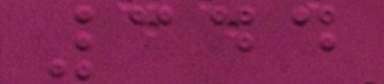344
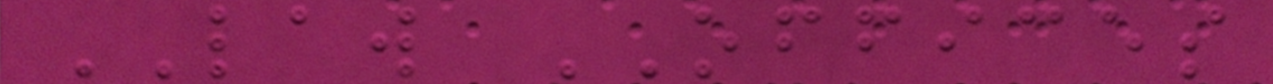LAW OFFICES
